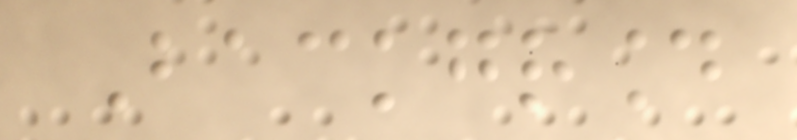Background
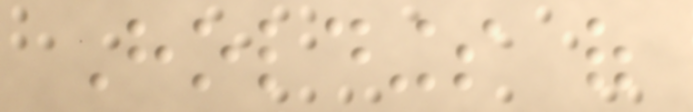Holdings of
